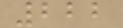222
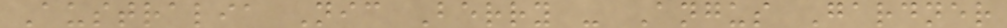Australia Nic Berry - Angus Gardner
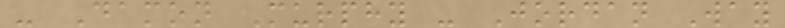- Damon Murphy - Jordan Way
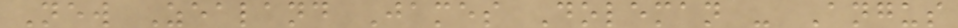New Zealand James Doleman - Angus
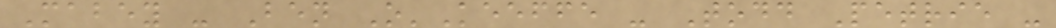Mabey - Ben O'Keeffe - Todd Petrie -
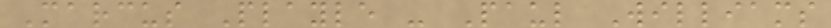Marcus Playle - Paul Williams
